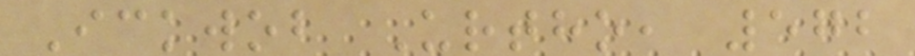Ickwob Urtho, 572
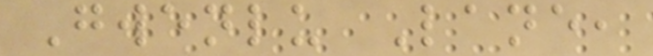Gwenlu Lane,
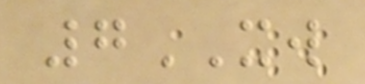7XW
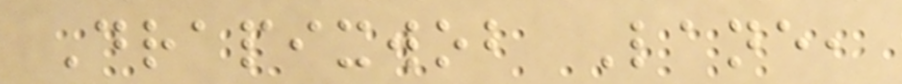Drapixwob Lane,
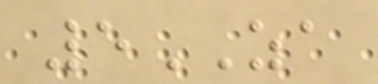5ZA
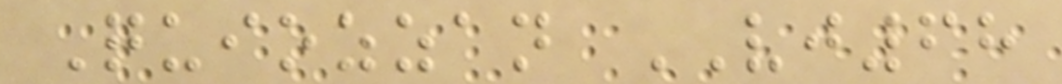Quiozzan VJ68
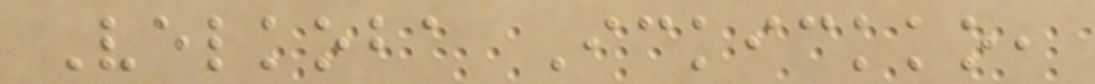Velkoba Ickickko,
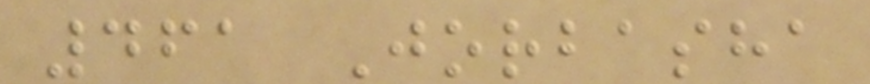461 Jorbasha
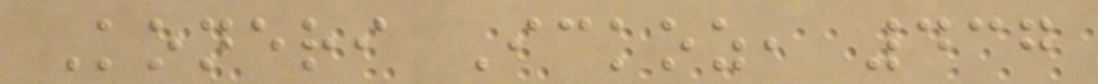Koneri Ickoz, 437
